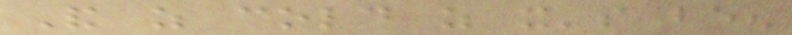And as cold as it's been
